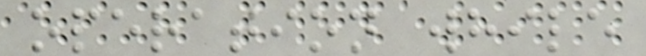operation while
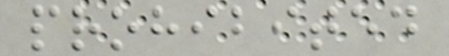prohibited
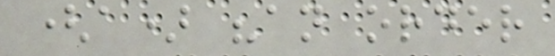(a) "an order
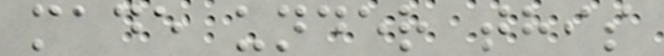made under this
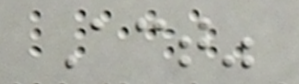Act"
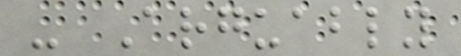- Arguably
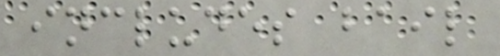includes bail
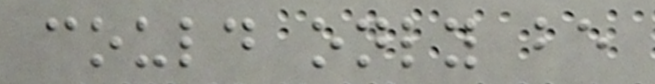could only be
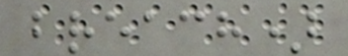breach)
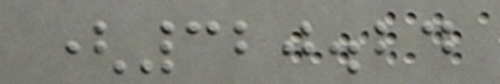(320.24
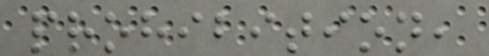prohibition,
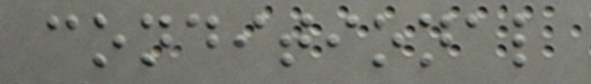conditional
